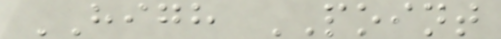HIGH POINT
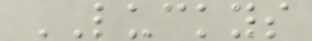LUCKYS
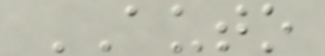AUTO
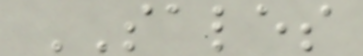SALES
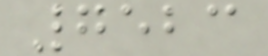7523
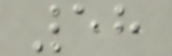58
